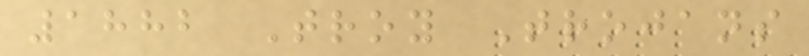1882 Troy Trojans
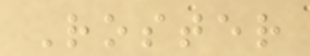Roster
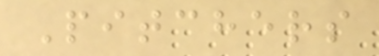Pitchers
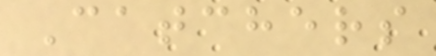Catchers
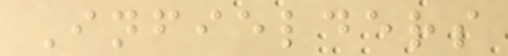Infielders
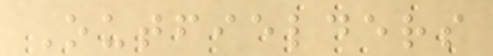Outfielders
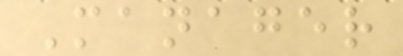Manager
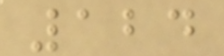124
